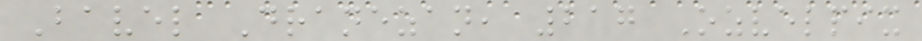Bavel Dranezan, 217 Ozvelpix
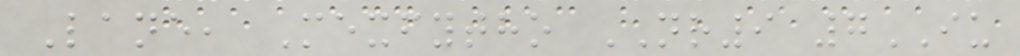Lane, Mexfytho NR9 7IU
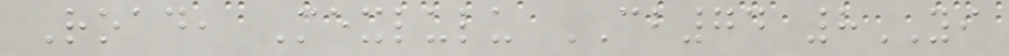Road, Mexlulu CB74 8YI
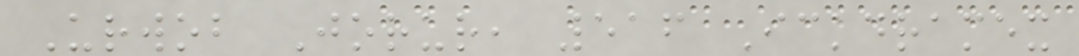Urwob Jorur, 516 Ickdramex
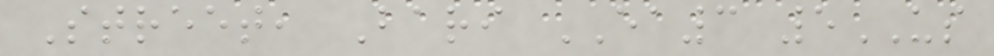Street, Bari EA3 5US
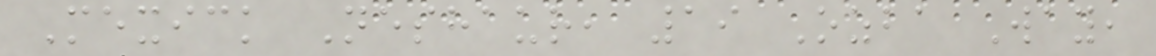Mexick Neshaur, 19 Ozba Way,
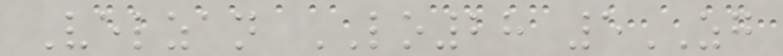Velzan LO28 5ZG
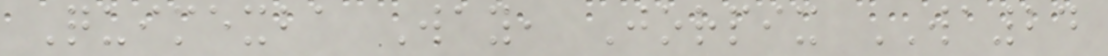Quimexba Way, Jorpix WA24
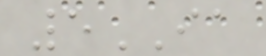5IA
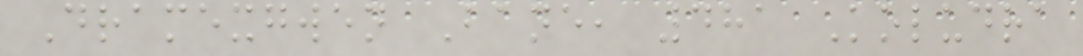Dramexgwen Bane, 481 Koludra
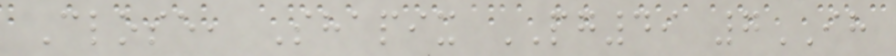Close, Shapix PG49 7IH
